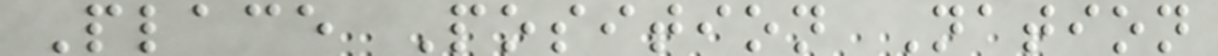Place Position Nation
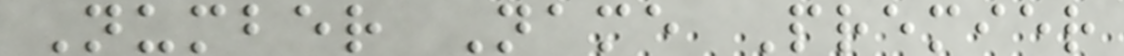Number Name Premier
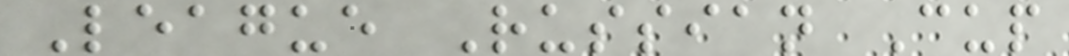League Russian Cup
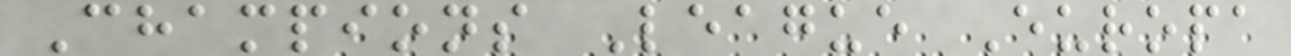Champions League Europa
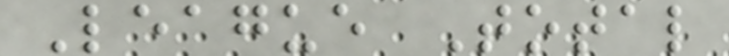League Total
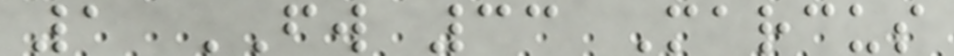1 FW 33 Marcus
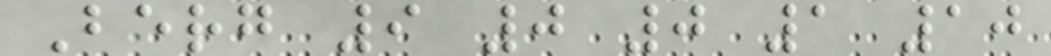Berg 9 0 0 1 10
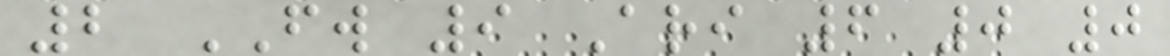2 FW 9 Ari 6 0 0
